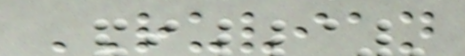RUVIAN
